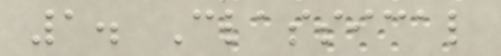1. Classical
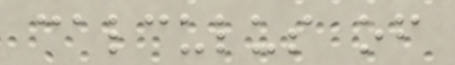calculus of
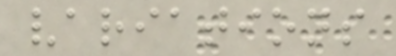variations
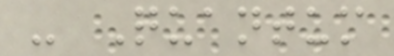- Quantum
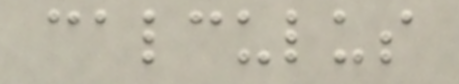calculus
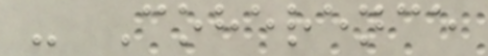- Coherence
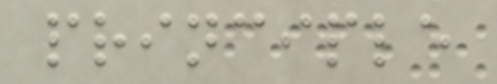principle
